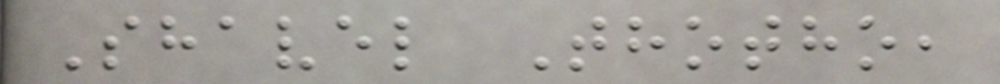Shavel Thotho,
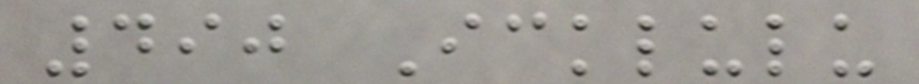490 Icklulu
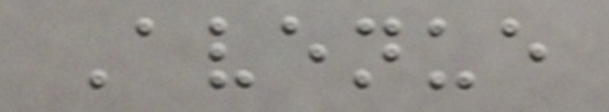Avenue
